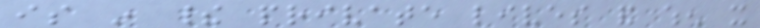is in their private lives and when it
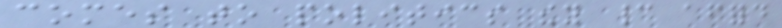comes to politics they cannot afford
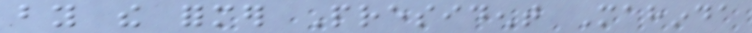by the former President Mahinda
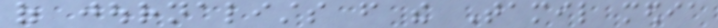of journalists from the Tamil media
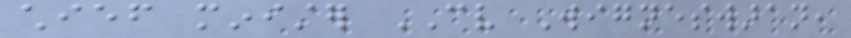chief minister CV Wigneswaran,
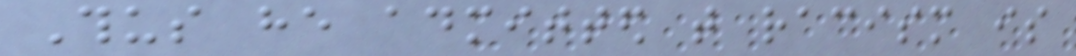Thus he admitted that racism is
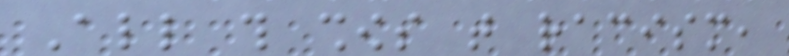All this shows that racism,
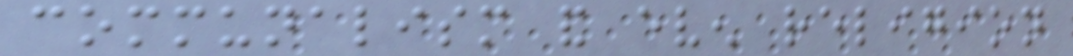communalism and even religion
